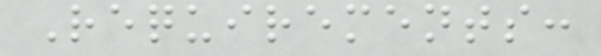Requirements:
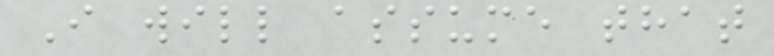I will assume that
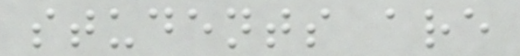students are
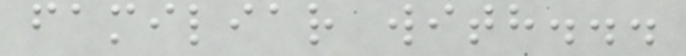familiar with...
